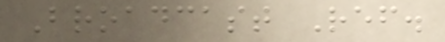Broadcast Ref.
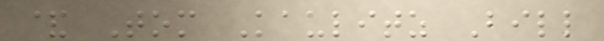& Tom Kaulitz Bill
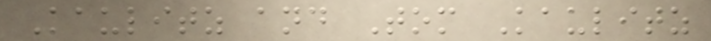Kaulitz and Tom Kaulitz
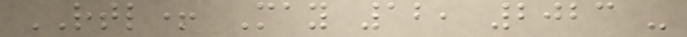RTL+ May 12, 2023 -
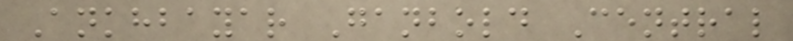Ankhbayar Ganbold Central
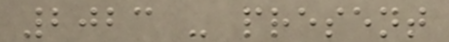2023 - present
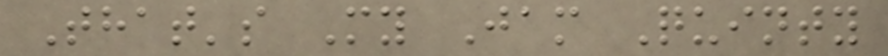That's My Jam Quinty
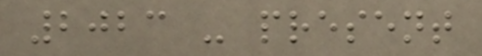2023 - present
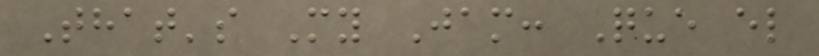That's My Jam: Que el
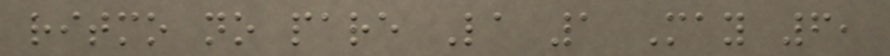ritmo no pare La 1 May 6,
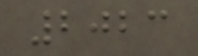2023
